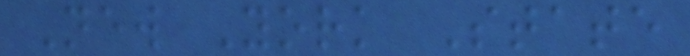New York State
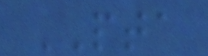PTA
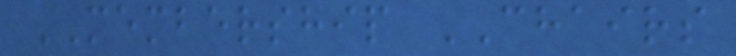MEMBERSHIP CHAIRS
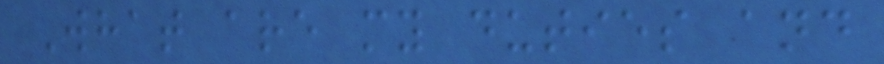What are my duties and
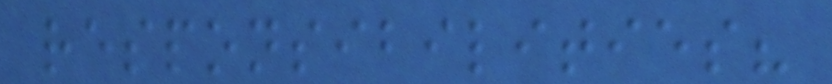responsibilities?
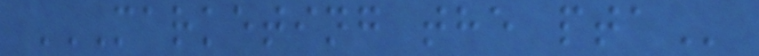MARKETING THE PTA
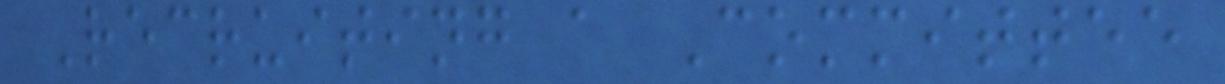Recruiting a Committee
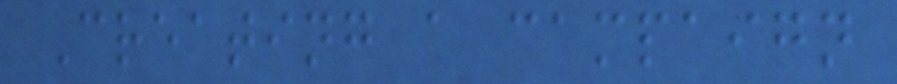Creating a campaign
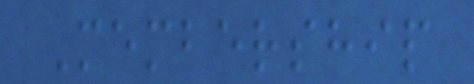Membership
